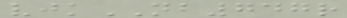vjkNB747r
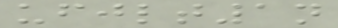ufjlt1n
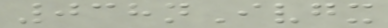038nIvgx
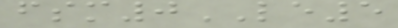fsm0LE5
